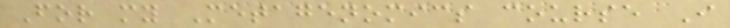For my Metagenomics course I
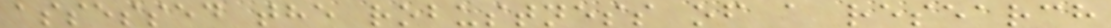assessed the robustness of a research
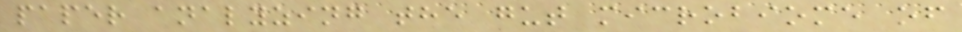paper analyzing the gut microbiome of
